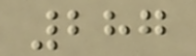287
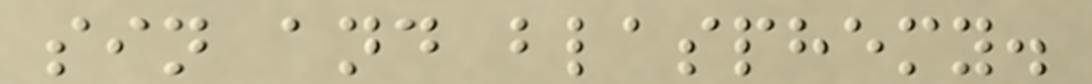sin and blasphemy.
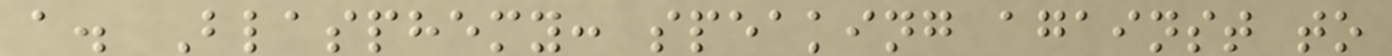a. Blasphemy: speaking against to
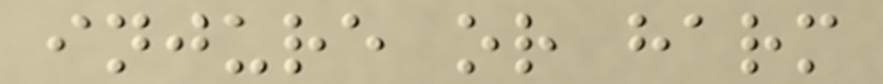injure or harm
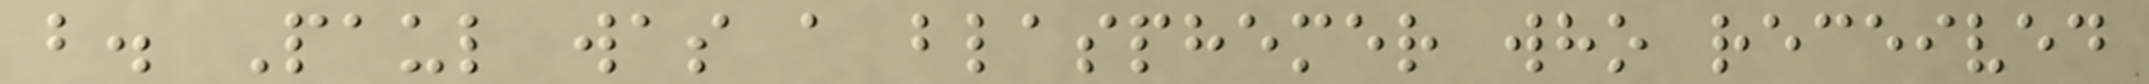b. Paul was a blasphemer who received
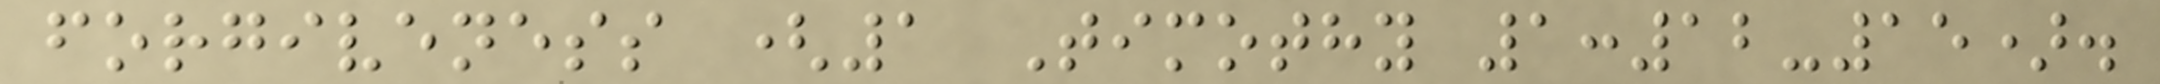forgiveness (1 Timothy 1:12-15).
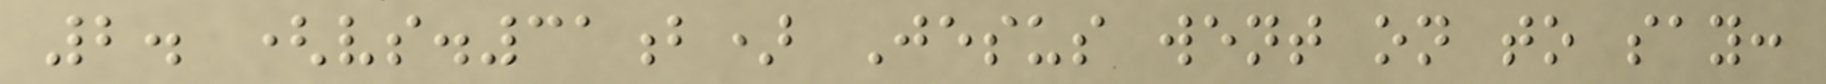2. (vs.31b) Jesus went on to say:
